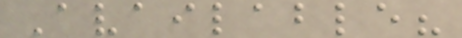Available?
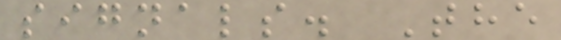signals. The
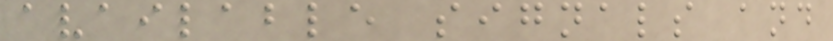available signals and
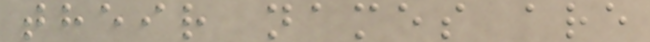their names are
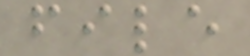file
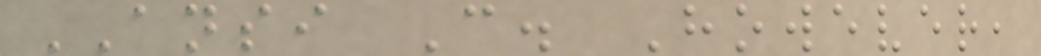ANSI C. However,
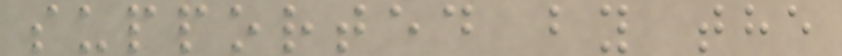supported by the
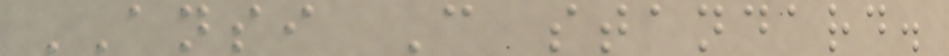ANSI C standard.
